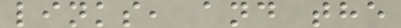links, and the
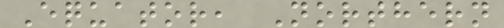Equator, Northern
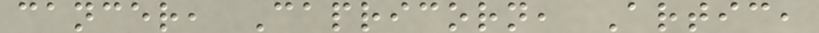cancer, Capricorn, Artic,
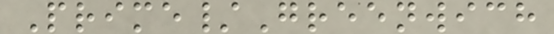Prime/Greenwich
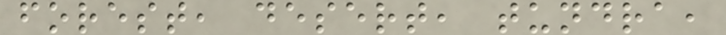forest, desert, tundra,
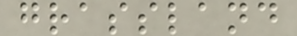grassland
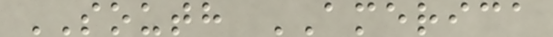SOUTH AMERICA
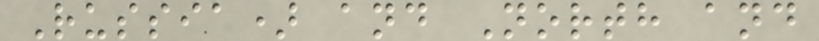Russia) and North and
